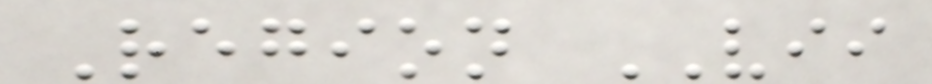Region VII
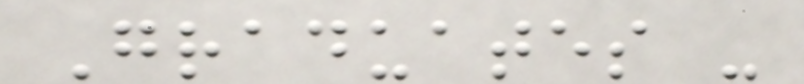Graduates -
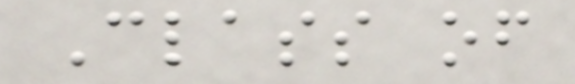Class of
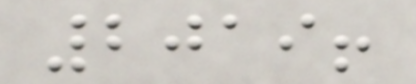2019!
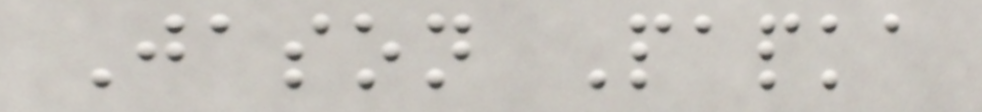Jason Papka
